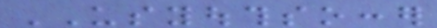USYOUTHSOCCER
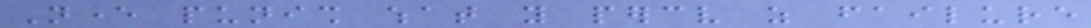Never punish what you perceive as failure
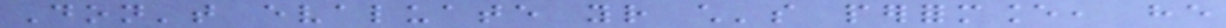Don't evaluate your child's performance, he
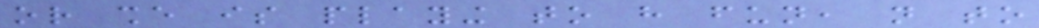or she is playing to have fun, not to
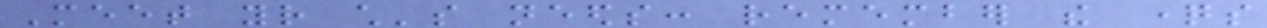Meet your child's needs: remember the questions
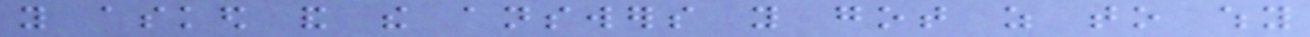you asked and the answers you got as to why
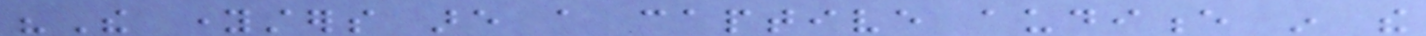"The youngsters are a captive audience in the
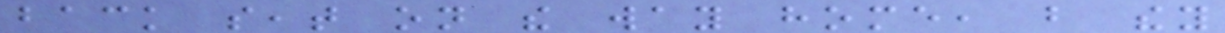back seat on the way home, but they
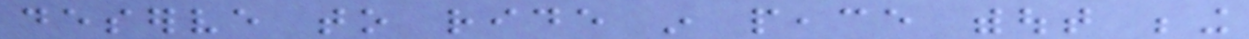deserve to ride in peace without being
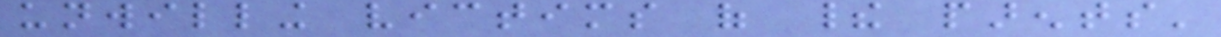unwilling victims of their parents'
